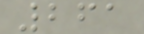261
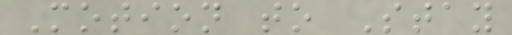Motion to Stay
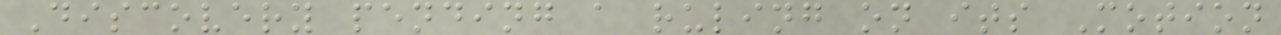Discovery pending a ruling on its Motion
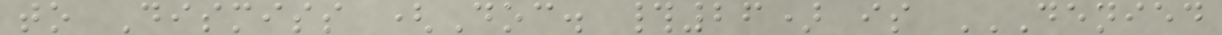to Dismiss (Doc. #26) is DENIED
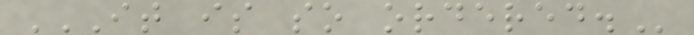IT IS SO ORDERED.
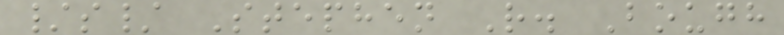/s/ Stephen R. Bough
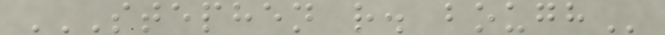STEPHEN R. BOUGH
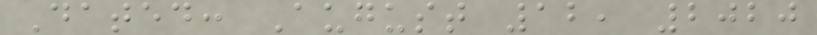Dated: August 12, 2020
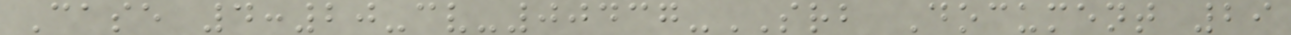Case 4:20-cv-00437-SRB Document 29
